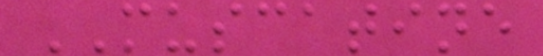MUSCATINE
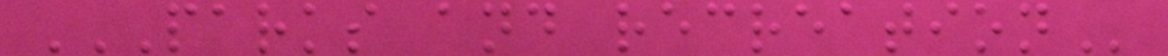PARKS AND RECREATION
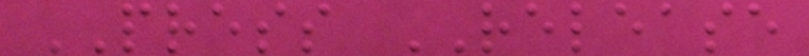PRESS RELEASE
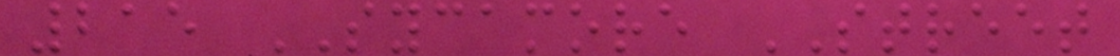215 SYCAMORE STREET
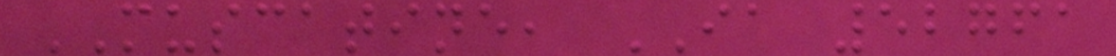MUSCATINE, IA 52761
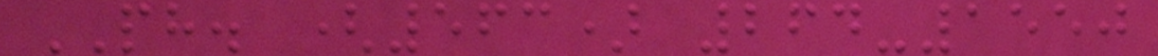PH. (563) 264-1550
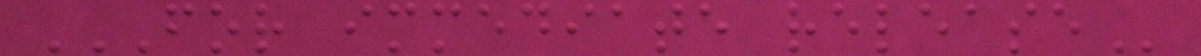FOR IMMEDIATE RELEASE
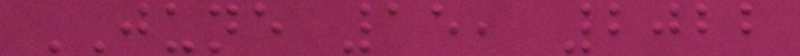JUNE 15, 2022
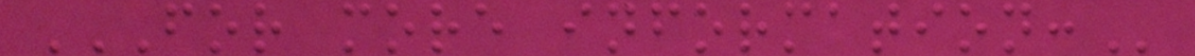FOR MORE INFORMATION:
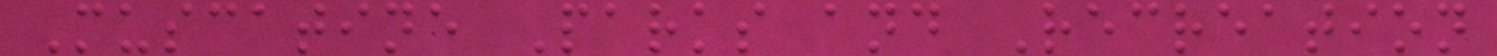Muscatine Parks and Recreation
